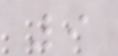9
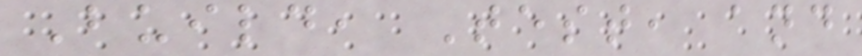Build, Test, and
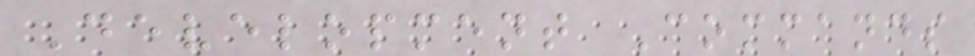Development Commands
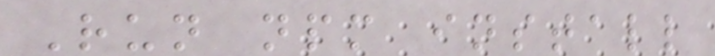Run npm install
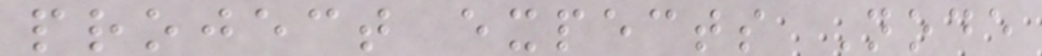project expects Node
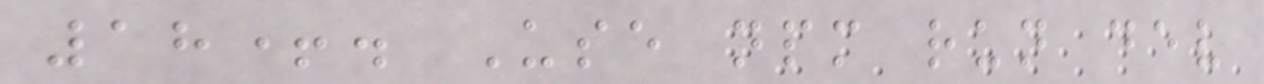18+. Use npm run dev
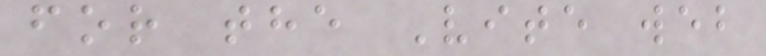for the Vite web
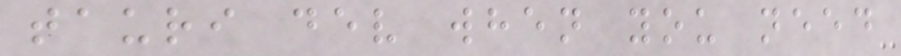tauri dev when you need
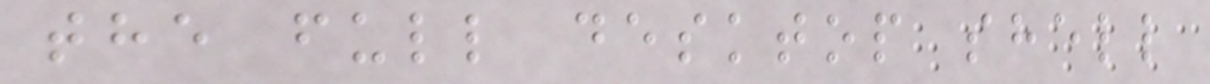the full desktop shell
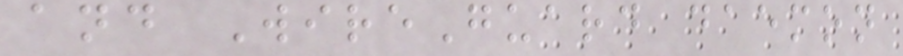and WireGuard daemon
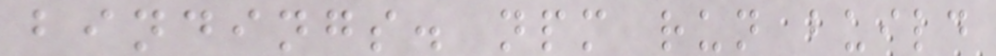bindings. npm run build
